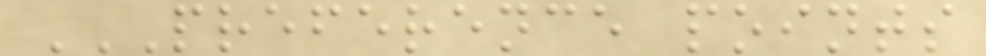PREFERENCE POINTS
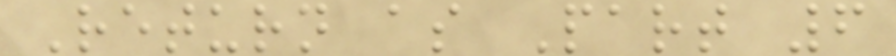Return as Part 6
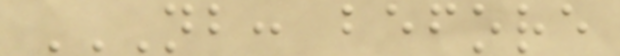NB: BEFORE
